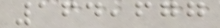164,677
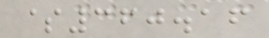$360.16
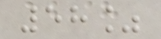58%
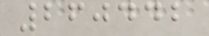260442
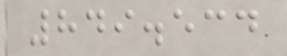849.534
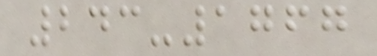243-1767
